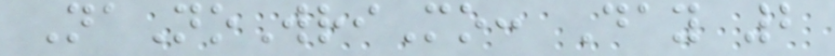NaNoWriMo: Day 2
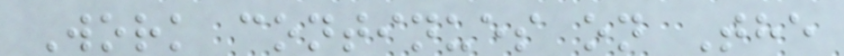Work continues on The
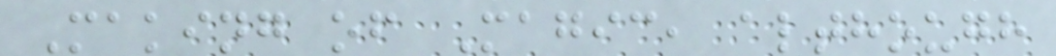Making of Magic, although
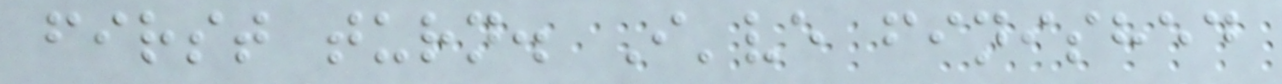first turn. I've finished
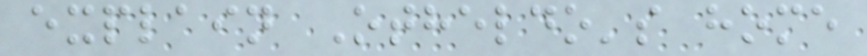explain Otheldo's home
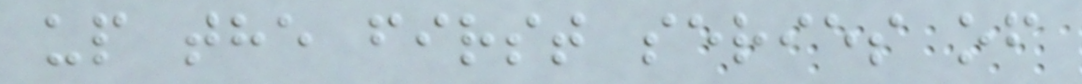up the first series of
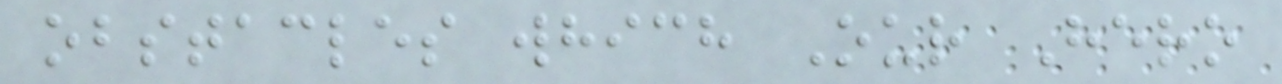obstacles which Our Hero
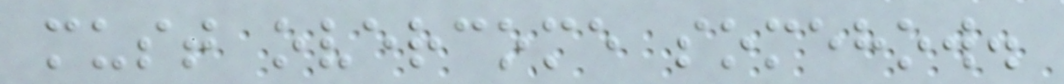must overcome somehow.
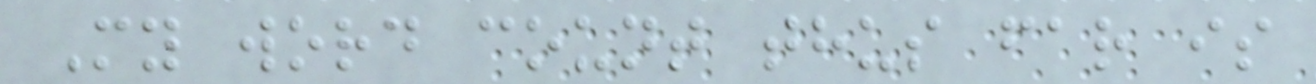My word count thus far is
